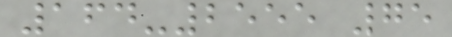164-2555 75
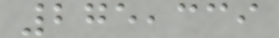275,339
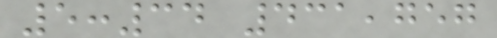5:34 431,757
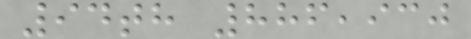94th 886,930
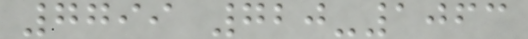7799 720-1063
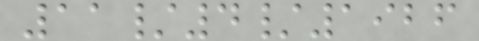11/4/1926
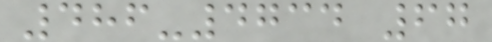486-4734 67
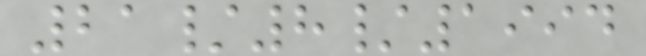21/8/1994
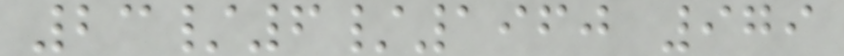23/6/1960 979
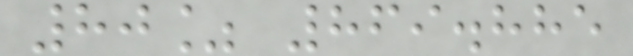80% 869.885
